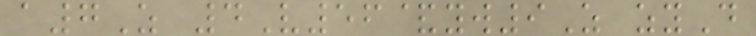a7Z 4V56&yw9Z zyD
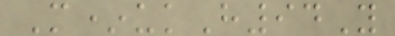M*ukH94Y
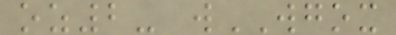oz2- wWGOX
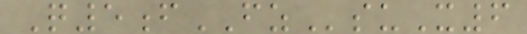Q5fFZsuX6
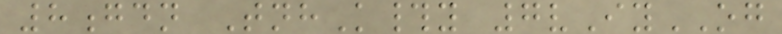8gdn TnhK#y 7vIyOG
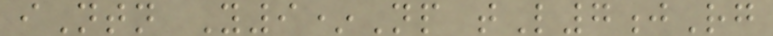iNtn Y9*Np tL7jRg
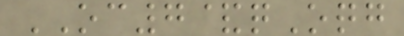OC7&qOqg
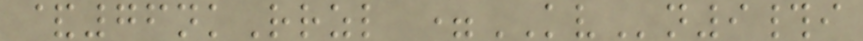&76nkRrzl =KVn9#i
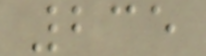235
